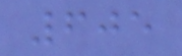605
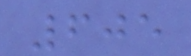605
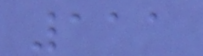111
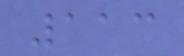113
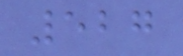527
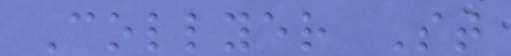Collyer St
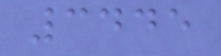3445
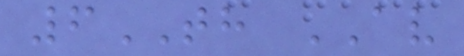6TH AV
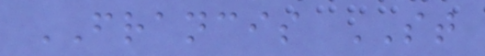FRANCIS ST
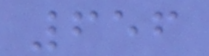656
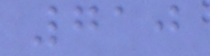710
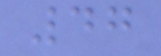47
